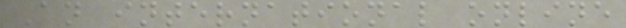An international online
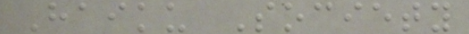Haiku Society
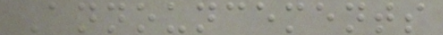Announcements
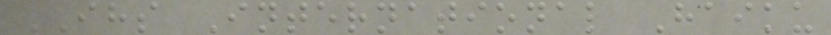IHS International Haiku
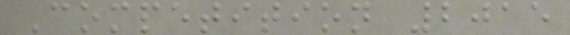Competition 2015
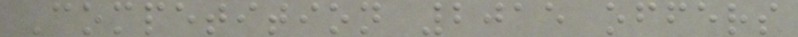Competition 2015 offers
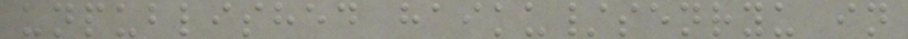unpublished haiku/senryu in
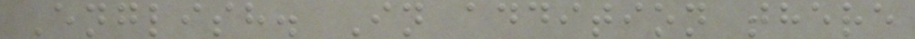English. In addition there
